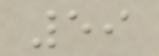59
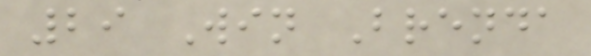29 Win Brenda
